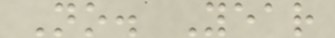No. Year
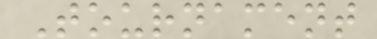Tournament
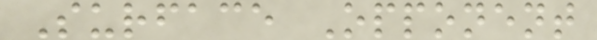Surface Opponent
